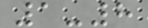1-8
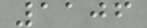1106
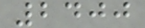2400
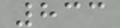833
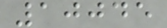10045
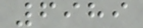6989
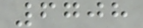6708
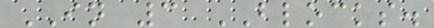IN 3 BLOCKS.
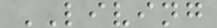LIVING
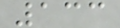133
